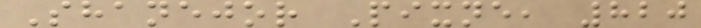Shanejor Pixne, 820
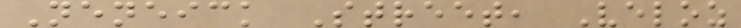Neneick Street, Veloz
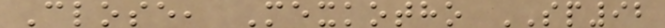Close, Mexkotho SP92
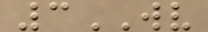3WV
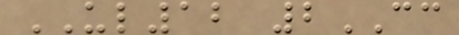UL12 2CC
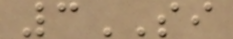3SI
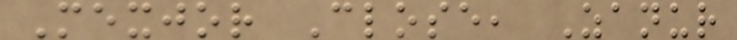Mexjor Close, Zanur
